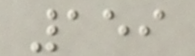159
